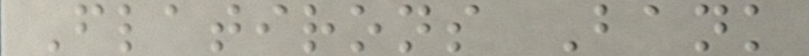Flatirons Bank
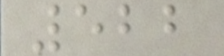522
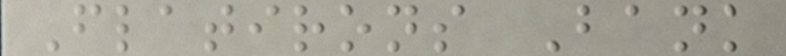Flatirons Bank
